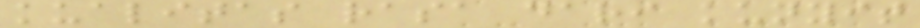kualitas rasa dari kunyit
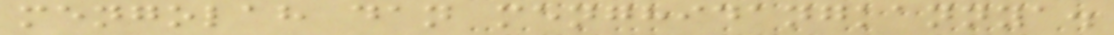mengolah dan menghidangkannya.
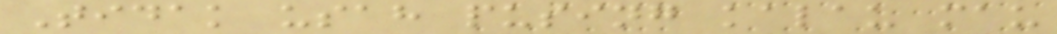Tidak usah pusing kalau mau
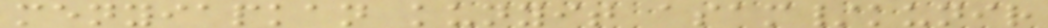menyiapkan kunyit asam/kunir
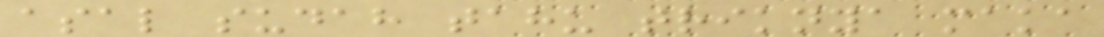asal sudah tahu triknya maka
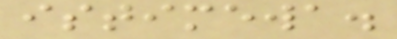istimewa.
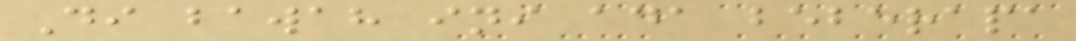Di bawah ini ada beberapa
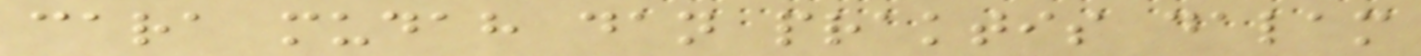cara mudah dan praktis dalam
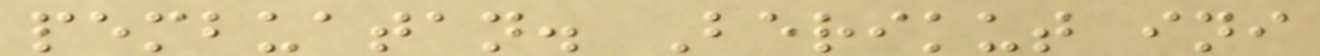pembuatan. Berikut ini
